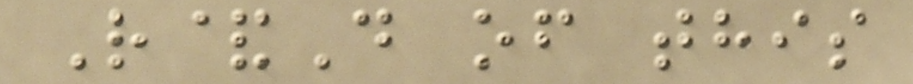R&D of this
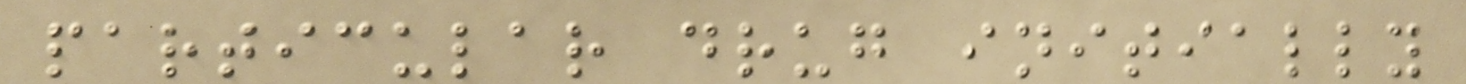particular drug initially
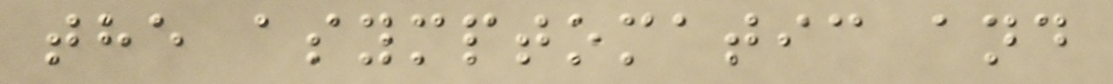the asymptomatic and
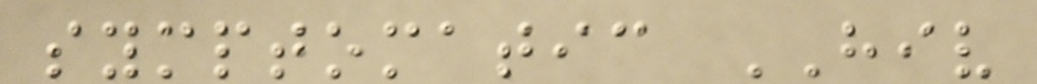symptomatic HIV
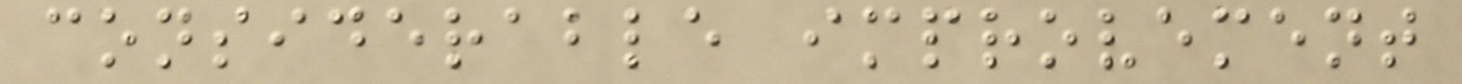considerable improvement
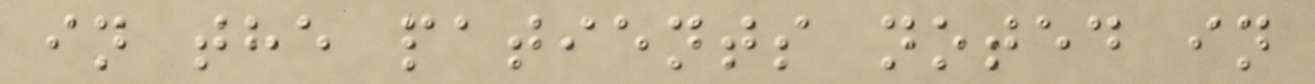in the patients noted in
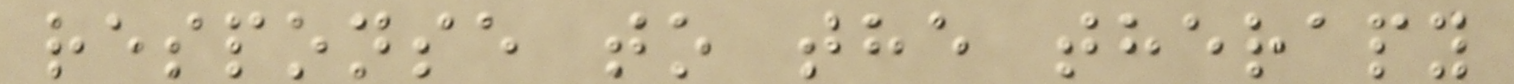response to the therapy
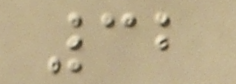32
